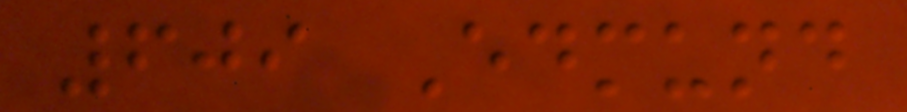609 Edmund
